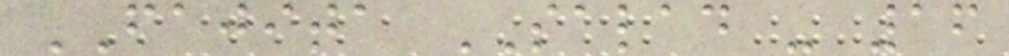FAJITA SALAD - 16
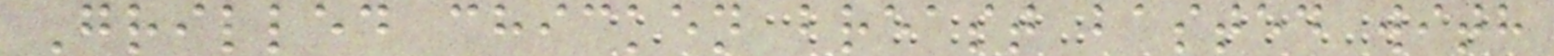Grilled chicken breast basted with
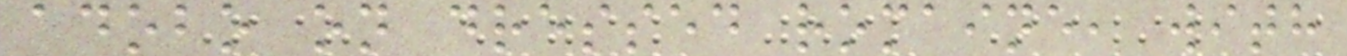adobo on dressed romaine, with
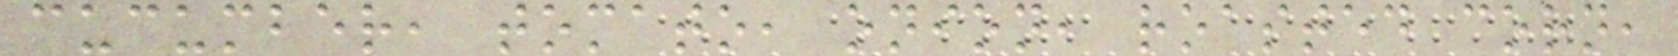cucumber, tomato, onion, roasted corn,
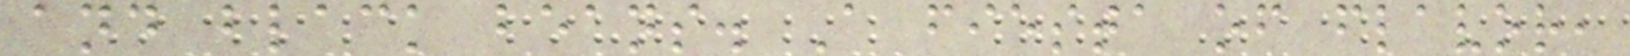and black beans. A fiesta of flavor,
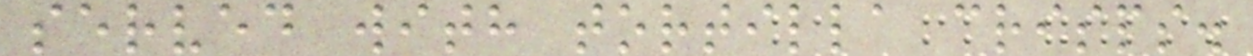served with tortilla crisps.
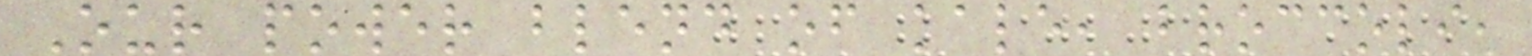Our power blend of kale, broccoli,
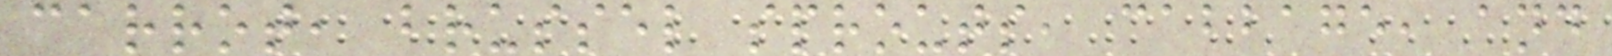carrot, brussel sprouts, cabbage, and
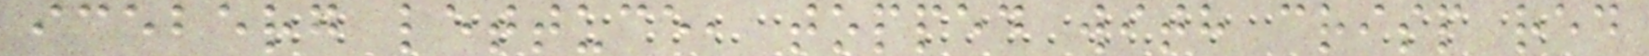iceberg lettuce, topped with crisp red
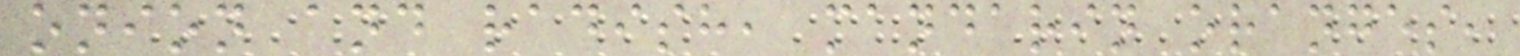onion and radish, mandarin oranges,
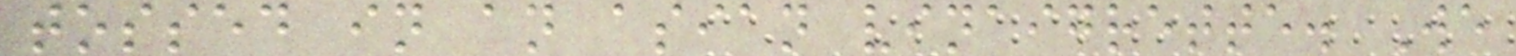tossed in an asian vinaigrette. We
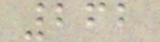262
